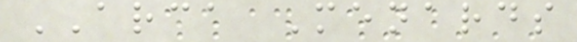ARCA Menards
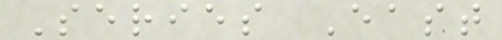Series East
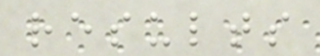results
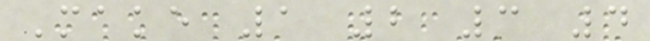Make 1 2 3 4
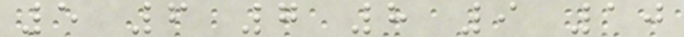5 6 7 8 9 10
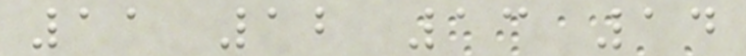11 12 13 14
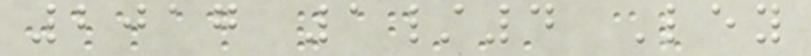2017 1/4 Ley
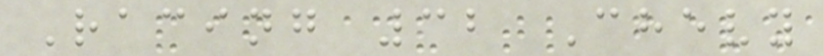Racing 32 Chevy
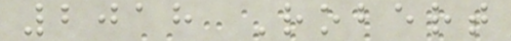2018 Robert
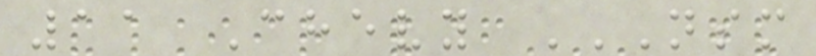11 Chevy NSM
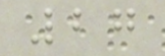27
